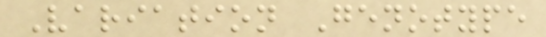Variation Genotype
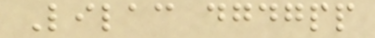Lilac dgdgpp
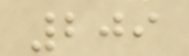209
